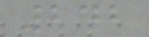242
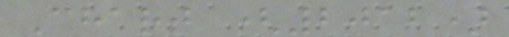Chart (2012)
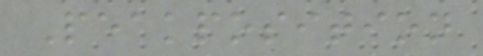Peakposition
